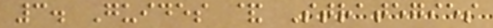3. Guides & Strategies
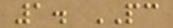1. PC
